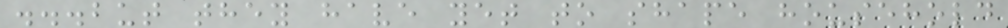...but they have yet to shape household
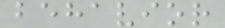behavior
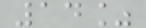14%
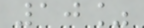10%
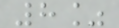8%
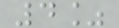4%
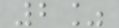2%
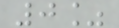0%
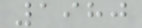1980
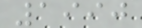1990
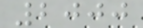2000
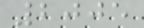2005
